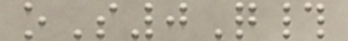oS0Q#
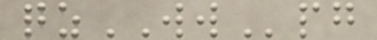qzWWpg
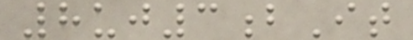8uj3bIt
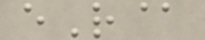eR@
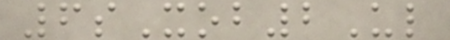6sXob2Ul
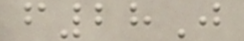f28J
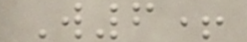W6+
